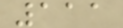111
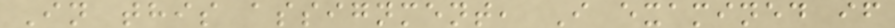In this assignment, I examined if
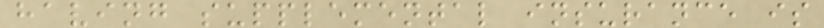having supplemental insurance is
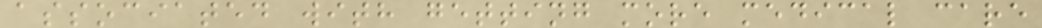associated with getting more medical care
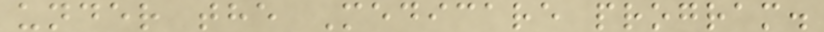under the Medicare program.
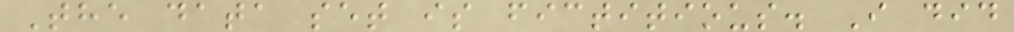The data set is fictitious. I did
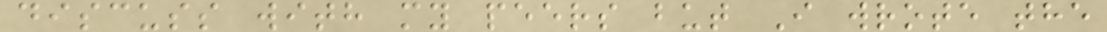discuss with my peers but I wrote the
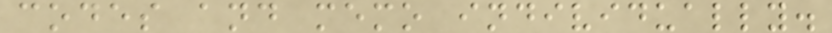codes and memo individually.
